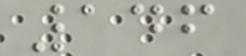146
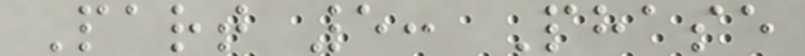Part 5: Phase
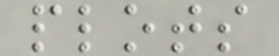plots
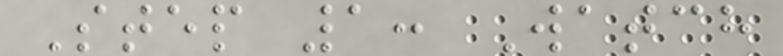Step 1: Watch
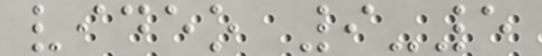video 9-5
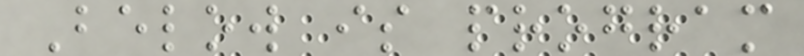Below is program
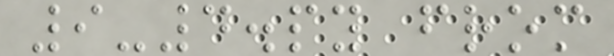9-4.py from
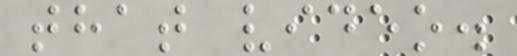that video.
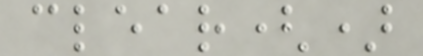clear()
